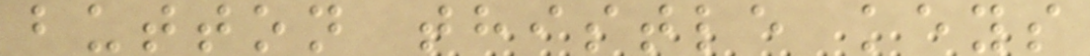button thistle keys
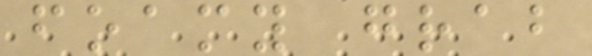foamy grab
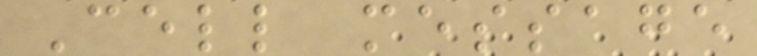Cell message
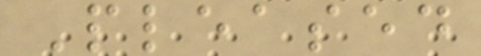Pleased
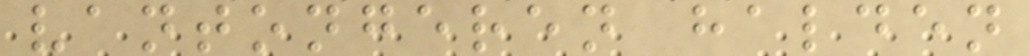vantongeren halden
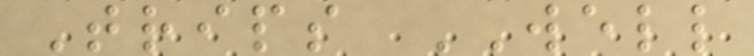Trips WELL
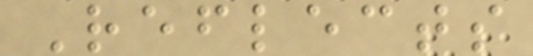Reflects
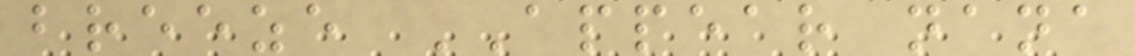breeze APPEAR nana
